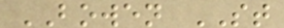BOWEN ST
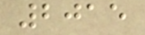2015
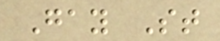Gay St
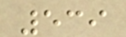539
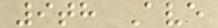9th Ave
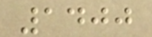1400
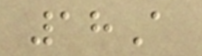18A
